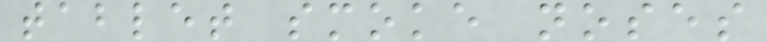tablet smoke noses
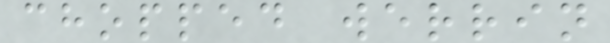chopped werrin
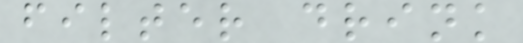filter drink
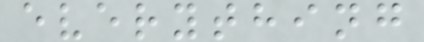everything
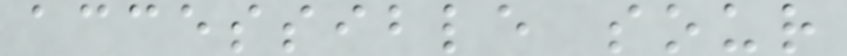accessible sour
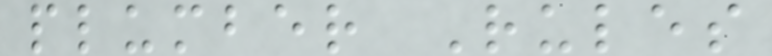plumber Rules
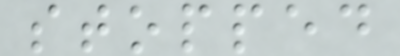stopped
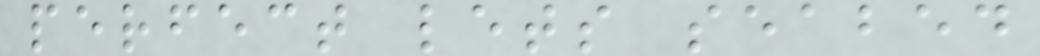perfect lets seabed
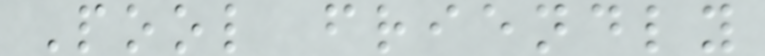Pool friendly
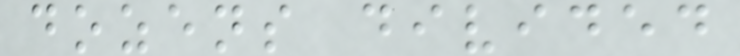dozens divided
